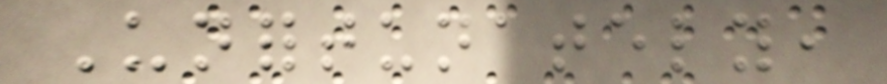Unfortunately,
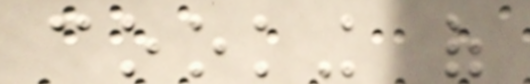cooking of
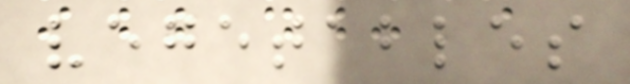vegetables
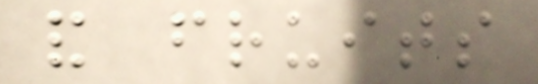and fruits
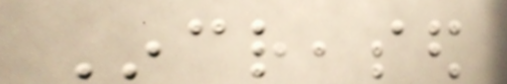Increased
